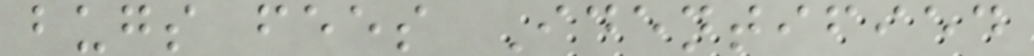bugs fees Identified
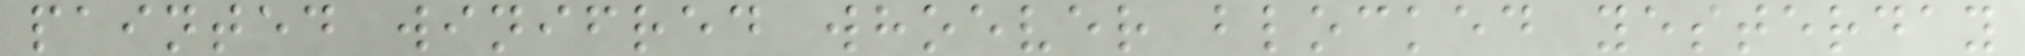painted winifred whoever blocked yesterday
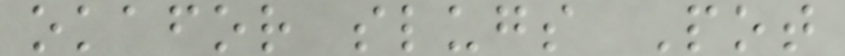okafor slugs Pot
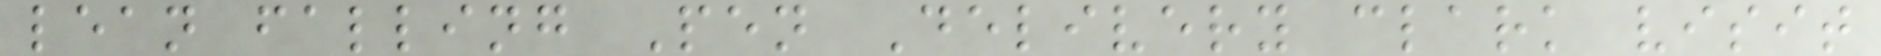lean falling Pen Delivery clark visit
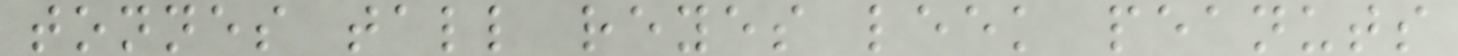tonnes tall reyes leek peanuts
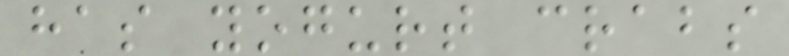has yogurt crabs
